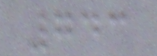743
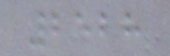2528
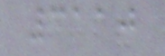3110
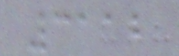3112
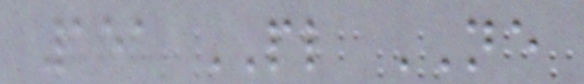151 PL NE
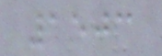1503
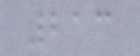213
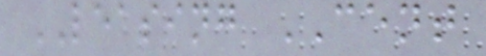LEASING CENT
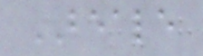BEALE
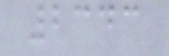2343
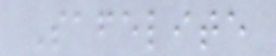Safelite
